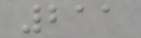211
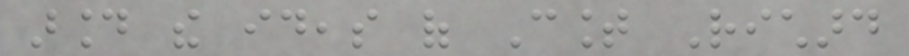around the ideas of Count Richard
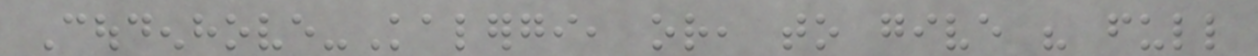Coudenhove-Kalergi, or, to give his full
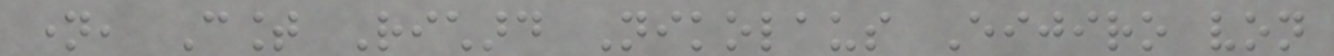name, Count Richard Nikolaus Eijiro von
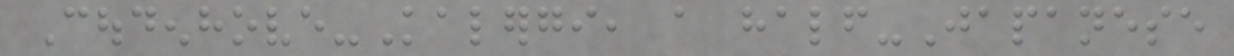Coudenhove-Kalergi, a half-Japanese
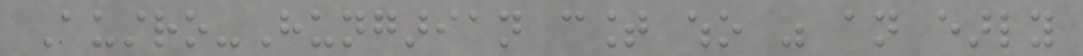Austro-Hungarian count who was an early
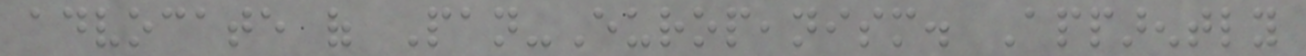advocate of Pan-Europeanism. Apparently
